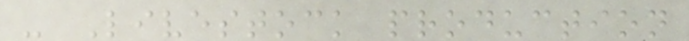- Livestock production
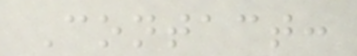Contact:
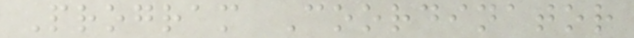Program Coordinator
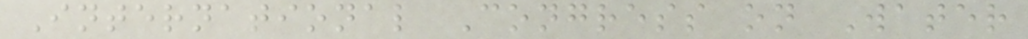International Congress on Water
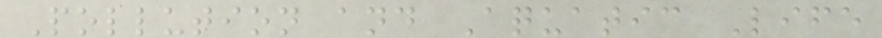Pollution and Aquatic Life
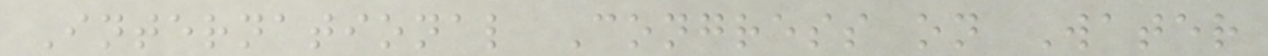International Congress on Water
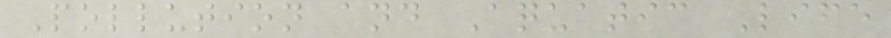Pollution and Aquatic Life
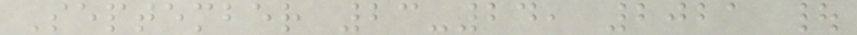September 23-24, 2021 |
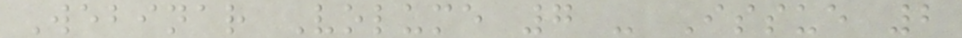Webinar Volume 7 - Issue 2
